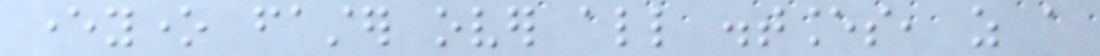everyone faster over all distances, as a
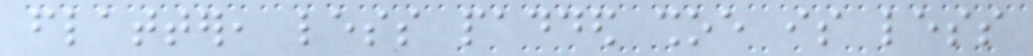flatter, less padded shoe is less
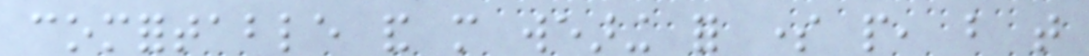comfortable and more wearing for some people, but that
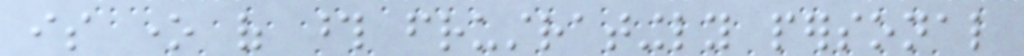is one of those frustratingly personal
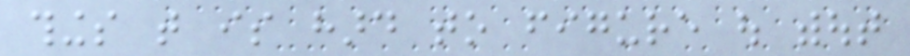things that is hard to figure out without
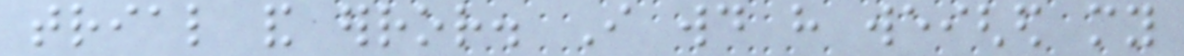trial and error. I would have weighed my
